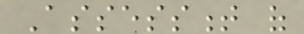Assessment of
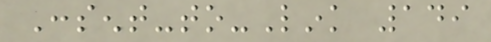Consent-to-Link 149
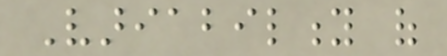Variability of
